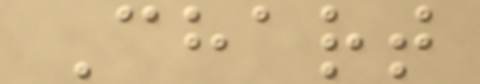Chart
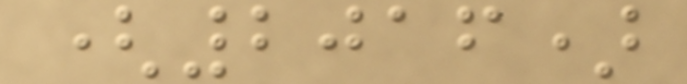(2016)
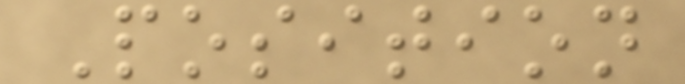Position
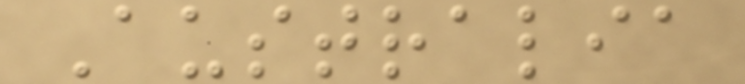Australia
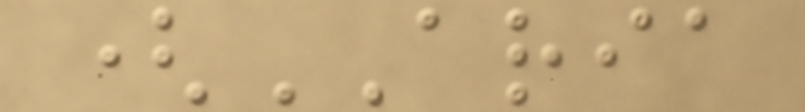(ARIA
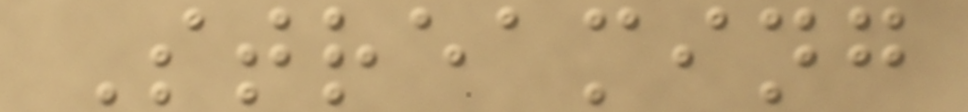Streaming
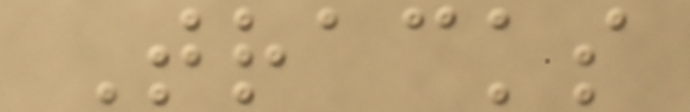Tracks
